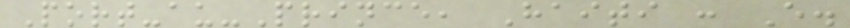Port-au-Prince, Haiti : E.
